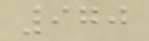970
